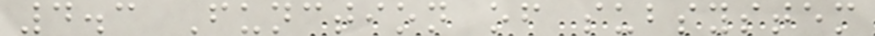4.3 Function of subsystem
